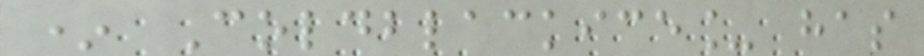* Coldblackice_ has
